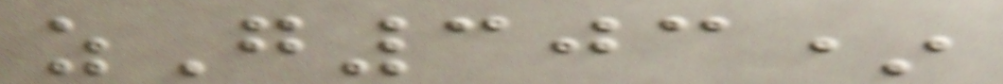zG303*
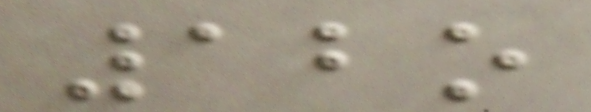12o
